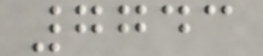7743
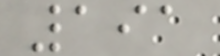191
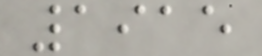1915
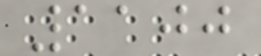1100
